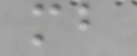mb
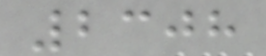2308
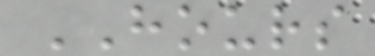HOURS
